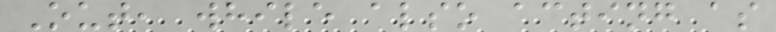Out, while also acting as
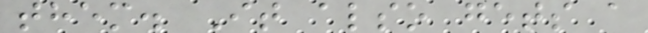them. It also gets a
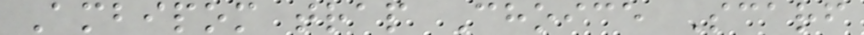Ambipom trap Choice Scarf
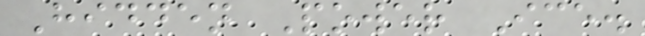Hidden Power Ice.
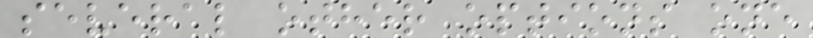several other options one
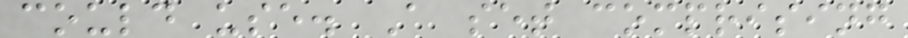could use. A set comprising
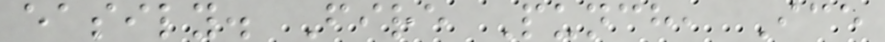easily. Fire Punch, Ice
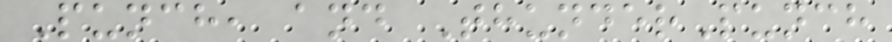Punch, and ThunderPunch
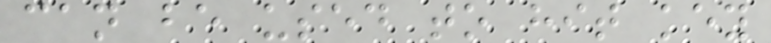can be used to hit key
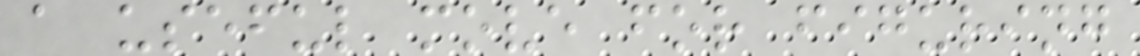a useful move for figuring
